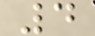4
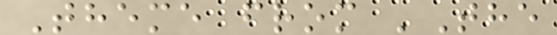Theme from 'The
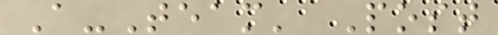A-Team' Post
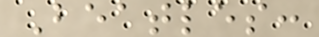Beatles:
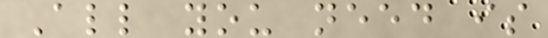All you need is
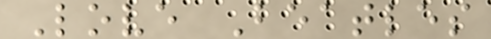Love Beatles
